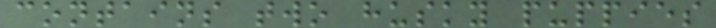contains two husky puppies
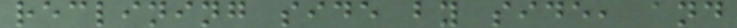reclining side by side, and
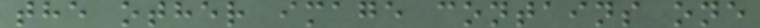the other image contains one
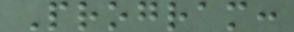Program:
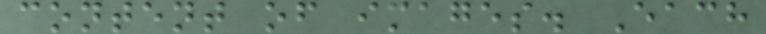content of images. Each
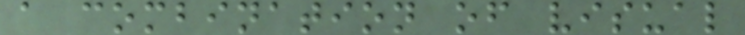a combination of visual
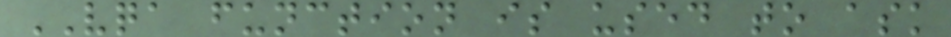VQA function is used to ask
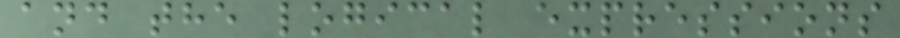and the logical expressions
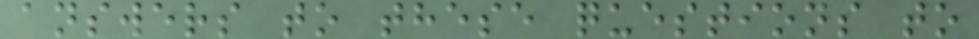answers to these questions to
